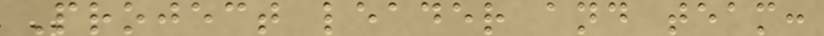Project leader and team:
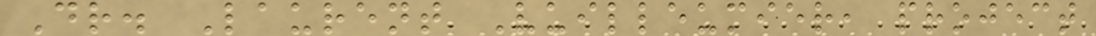Dr. Laurent Vuilleumier, project
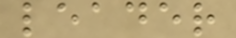leader
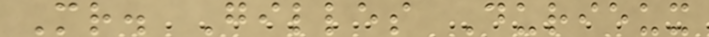Mr. Gilles Durieux
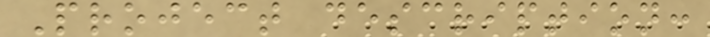Project description:
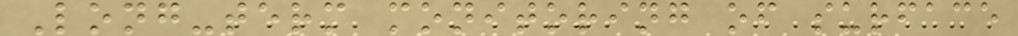Long-term monitoring of surface
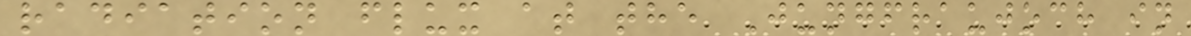radiation flux at the Jungfraujoch in
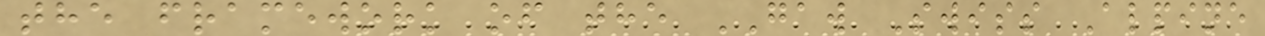the framework of the GAW Swiss Alpine
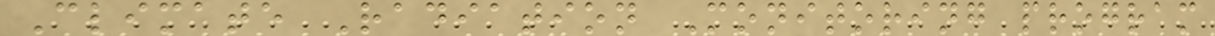Climate Radiation Monitoring program
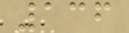136
